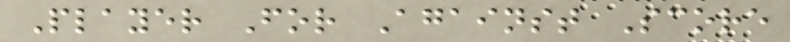Player For Against Score
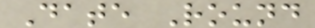Date Round
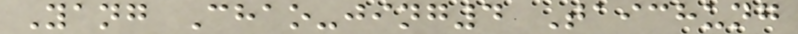Yang Chao-jing4 Taichung
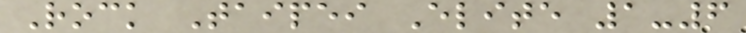Rock Taipei Elite 1-6
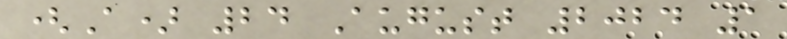(A) 24 August 2024 1
